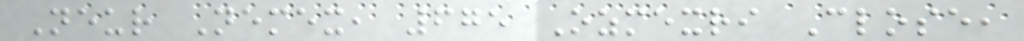Neur Nemex, 675 Ozmexri Close,
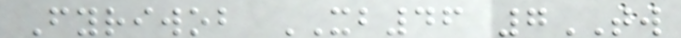Fyriwob XB46 7TW
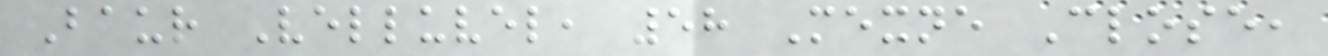Baur Velluvel, 58 Mexne Close,
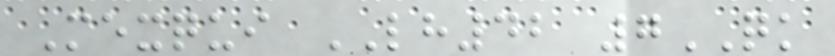Mexqui LH42 7QK
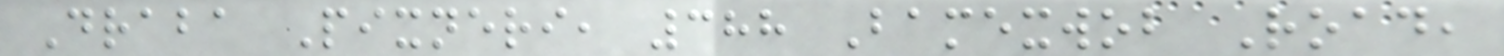Draba Pixneri, 388 Bamexwob Road,
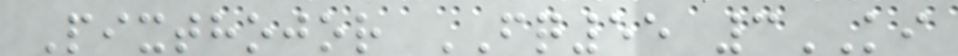Pixthojor FQ55 3KI
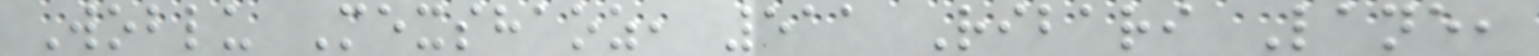Woblu Mexshaoz, 511 Ribari Lane,
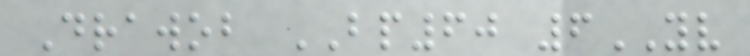Drawob BP60 6YV
